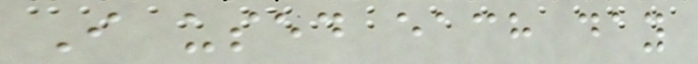I used each day
